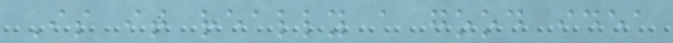Is it really a good idea
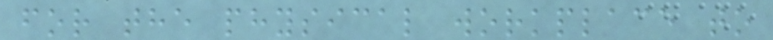for the physical workplace to
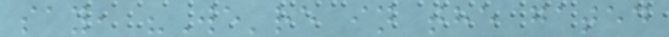say, "We're in the gated
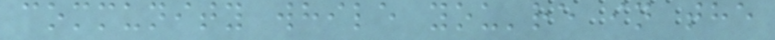community while you're in the
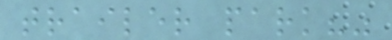trailer park?"
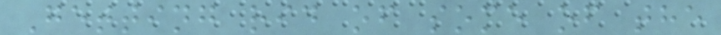Getting rid of some of the
